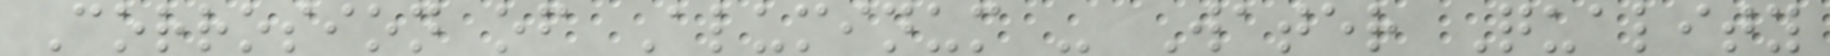Corrosion of Aluminum - Water Quality
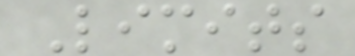Limits
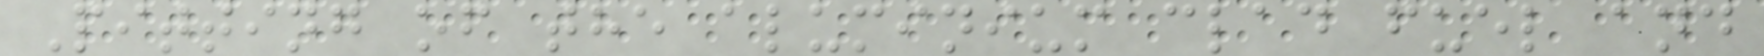Pitting of the aluminium clad fuel and
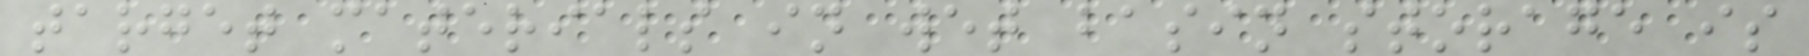target materials in wet basin storage is
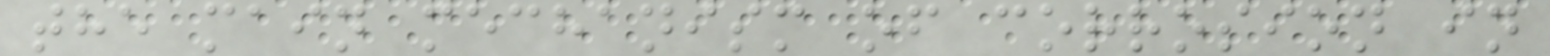the main mechanism of corrosion in
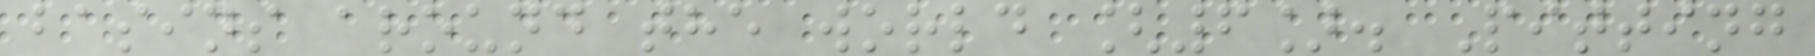basins around the world [6]. Pitting
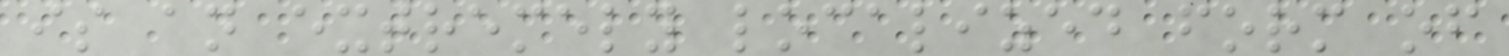is an extremely localized form of
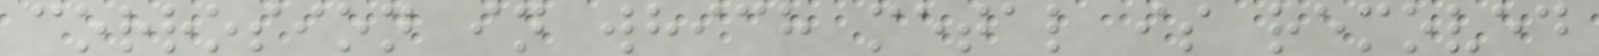corrosion in which metal is removed
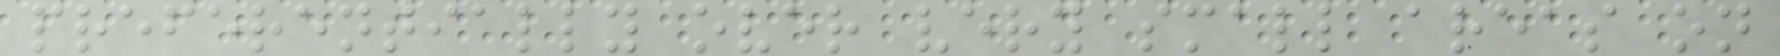preferentially over very small areas on
